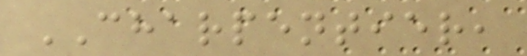CHARPENTIER,
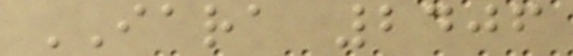IARA 2406
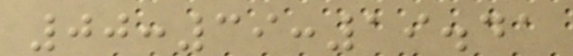00:39:19.41
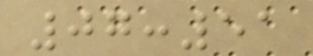07:51
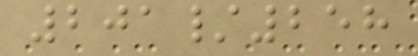201/258
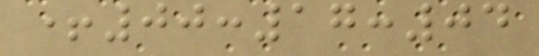+00:17:04
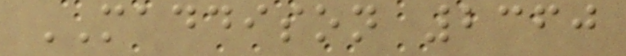MADDISON 2360
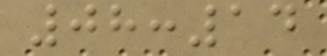08:14
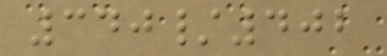340/402
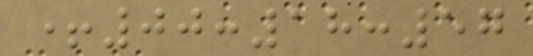+00:18:57
